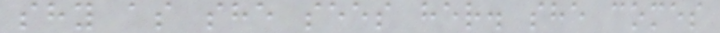shy as she sees her. she comes
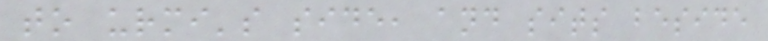to urmi's side, and sits beside
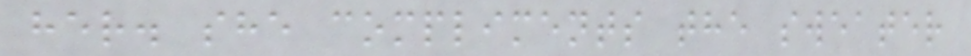her. she compliments the sweater
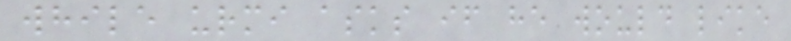while urmi asks if he would like
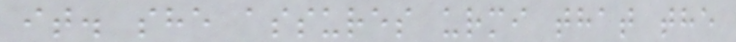it. she assures urmi that the
